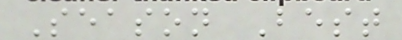Season Best
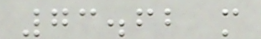73.62 m
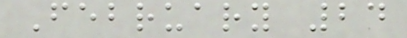February 24
